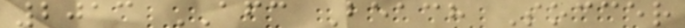2013 AFC Beach Soccer
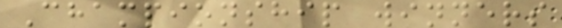Championship winners
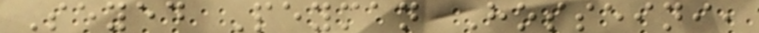Seyed Peyman Hosseini,
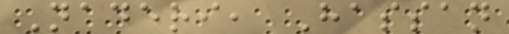Naderi, Hassan
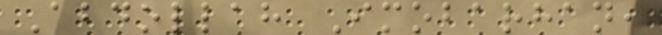Abdollah Imobarhan,
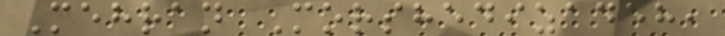Mehran Morshedizadeh,
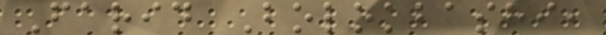Farid Bolokbashi,
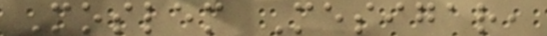Moslem Mesigar,
